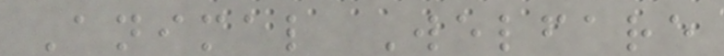Animal Welfare
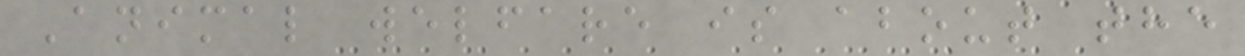Animal welfare is about the
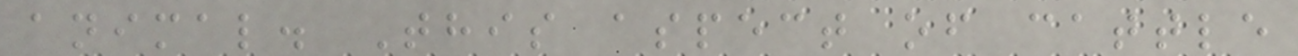animal. This aspect of cattle
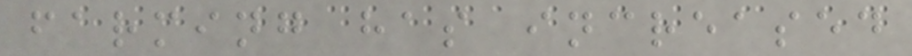farming has increased
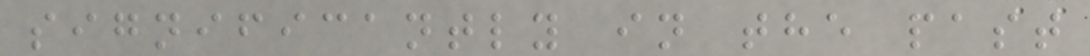significantly in the past
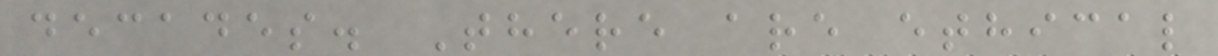decades. There are ethical
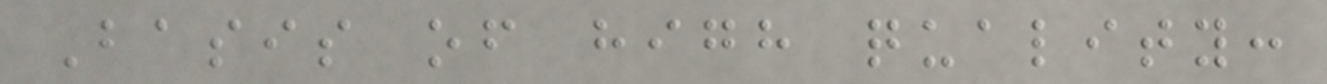Basis of high quality:
